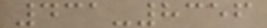431-8356
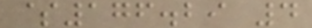$176.29 4
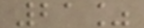21%
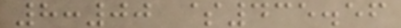8:00 $435.56
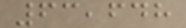63,648
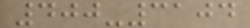400-3104
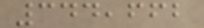344,662
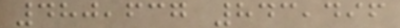480,637 843,496
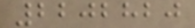2202820
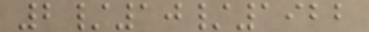2/10/1922
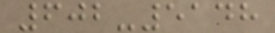602-5148
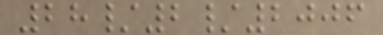28/2/2006
